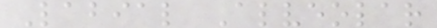Labial Alveolar
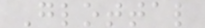Glottal
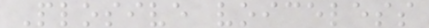Plosive voiceless
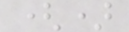()
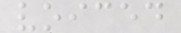voiced
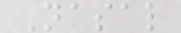Nasal
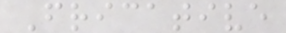Fricative
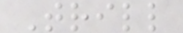Trill
